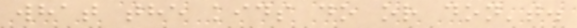what the kids do or don't.
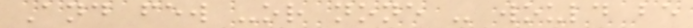And few -or none - would be
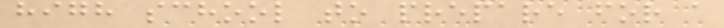high school to prepare for a
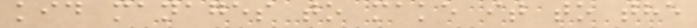kid manages to make it to the
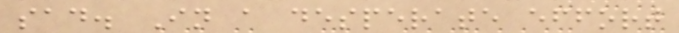sad. In a desperate effort
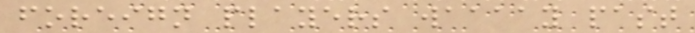foreign players waaaay past
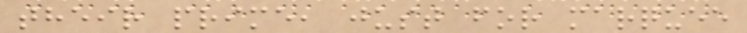their prime, just for marquee
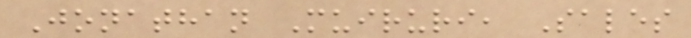Jonathan Muiruri, Sales
